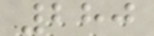280
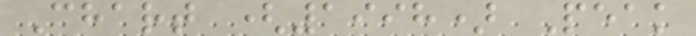Chart (1998) Peak
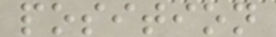position
